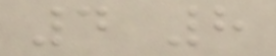4 8
